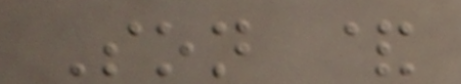Son &
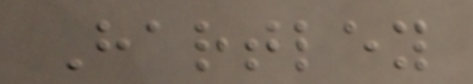Hartley
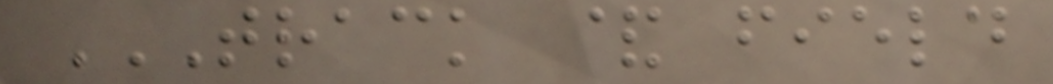TRACK & FIELD
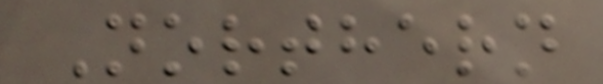Northern
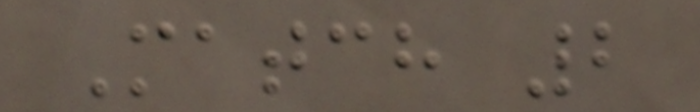Match 2
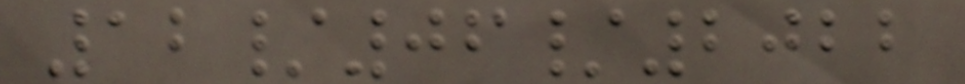12/06/2022
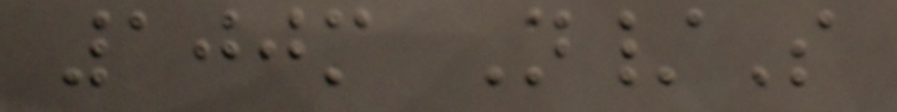100m N/S
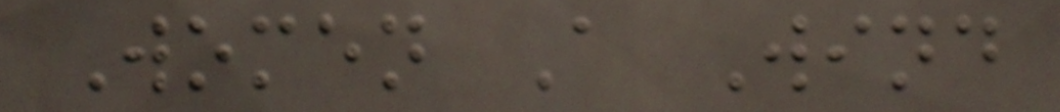Women A Wind
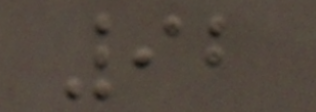92
